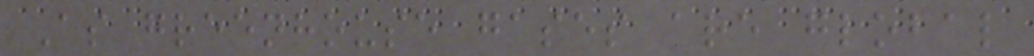As greenhouse gases are global
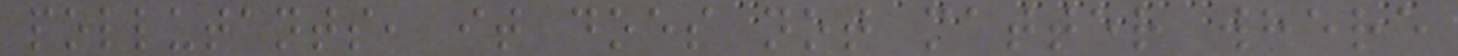pollutants, it does not matter where
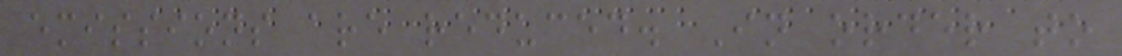emissions are reduced. In order to
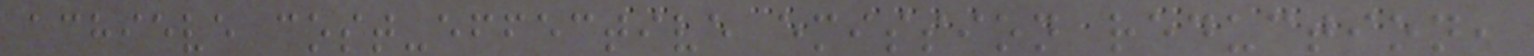achieve cost-effective emission reduction,
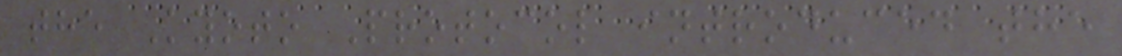the Kyoto Protocol introduced the
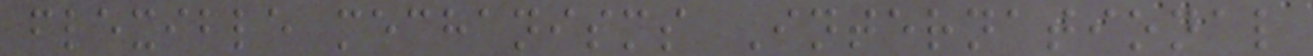flexible mechanisms International
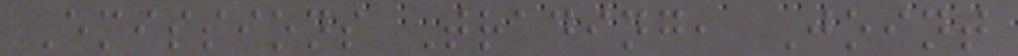Emissions Trading, Joint
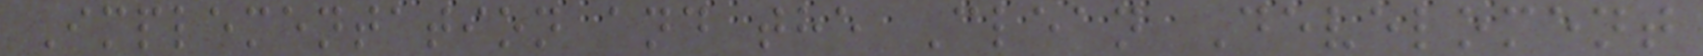Implementation and the Clean Develoment
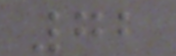72
